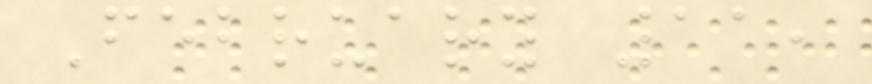February 11,
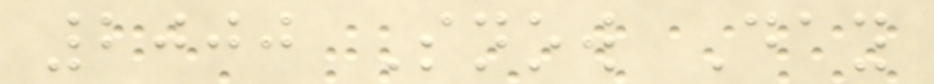2000 Snow Day
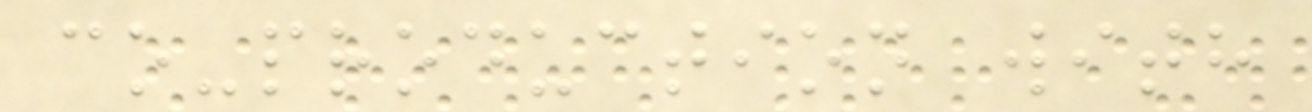co-production with
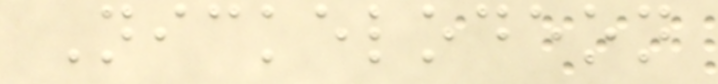Nickelodeon
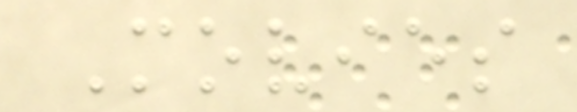Movies
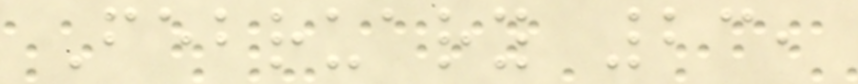February 23,
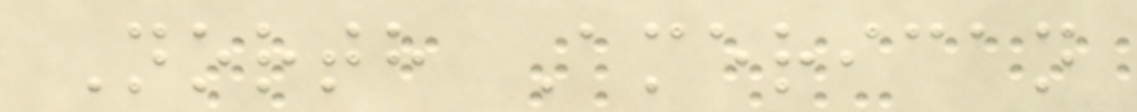North American
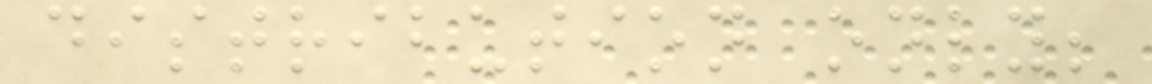distribution only;
